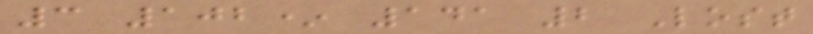3 102* 141 2 Lost
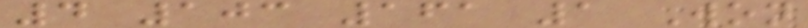4 103 161 1 Won
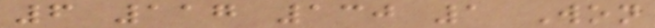6 117 130 1 Won
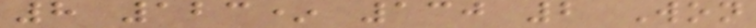8 123* 130 2 Won
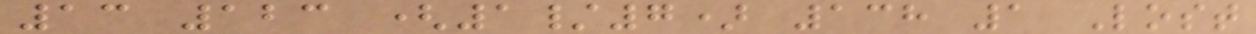13 123 (1/7) 138 1 Lost
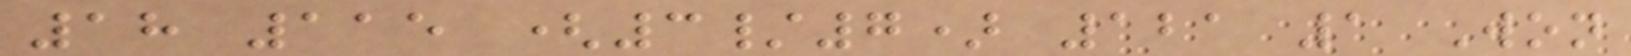18 115 (3/7) 121 1 Won
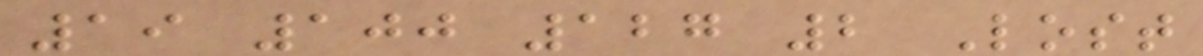19 100 127 2 Lost
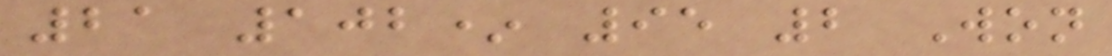21 102* 95 2 Won
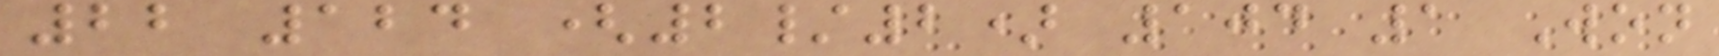22 124 (2/2) 104 1 Won
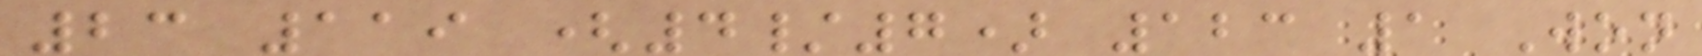23 119 (4/7) 123 1 Won
